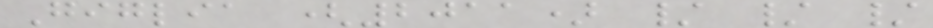Giglia (2011) / / /
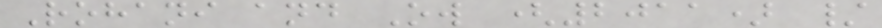Rohani and Ow (2011) /
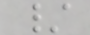/
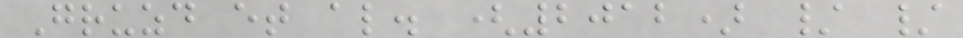Gruzd et al. (2012) / /
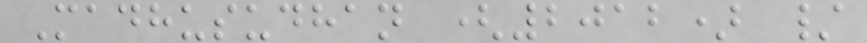Madhusudhan (2012) /
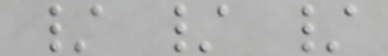/ / /
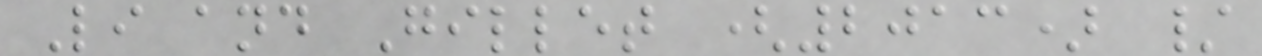Li and Gillet (2013) /
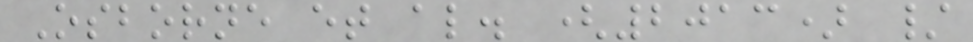Osborne et al. (2013) /
